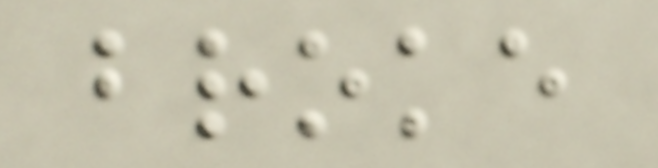broke
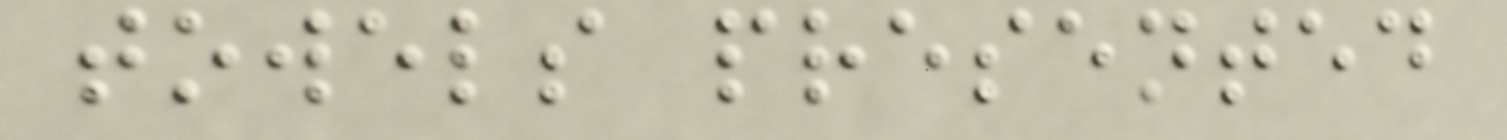towels presented
